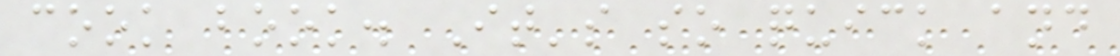cook book. It's so quick and
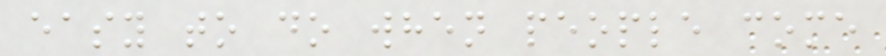easy to do when people come
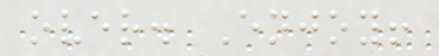over. Enjoy!
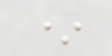*
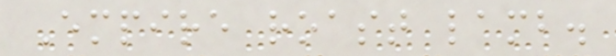Empire roast lamb.
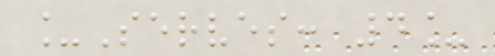_Serves: 4_
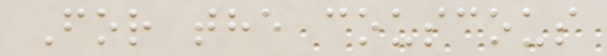For the couscous
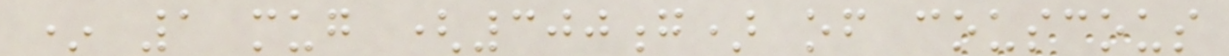* 1 mug (300g) of couscous
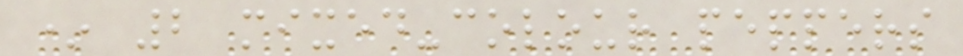* 2 mixed-colour peppers
